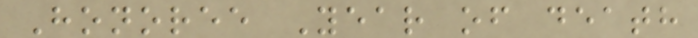Honoree Year of death
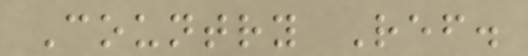Country Ref.
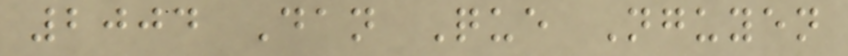2004 Dan Que Nguyen
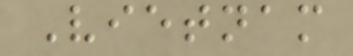Vietnam
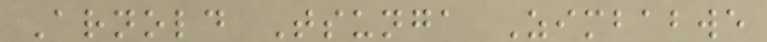Arnold Tsunga Zimbabwe
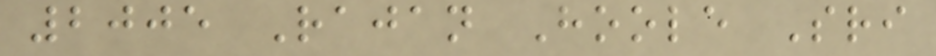2005 Rajan Hoole Sri
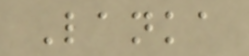Lanka
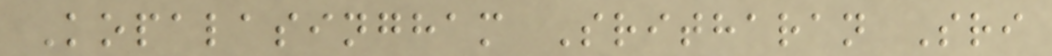Kopalasingham Sritharan Sri
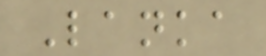Lanka
